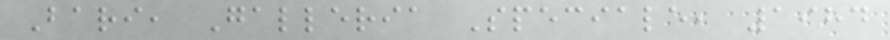Bari, Galleria Speciale, 1984
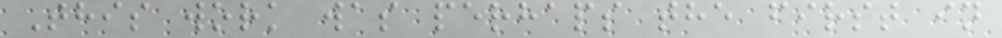This work was perhaps the first in
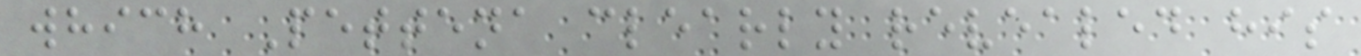which Pettena clearly revealed his
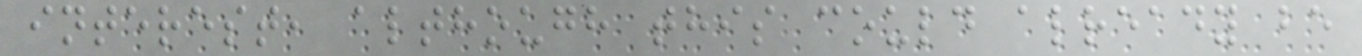interest, although this could already be
